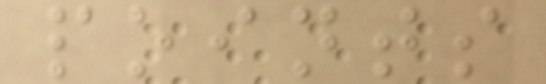points
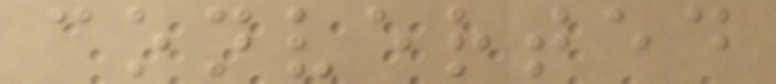converted
